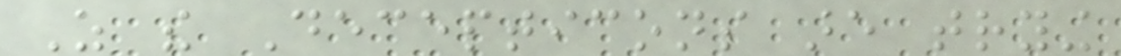As the Decepticons are trying
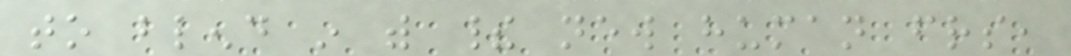to blend in with their new human friends,
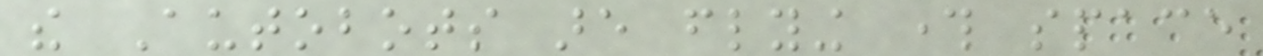the Autobots are flying through space
